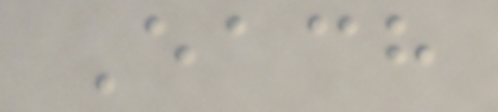Each
